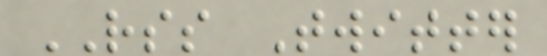RSS Twitter
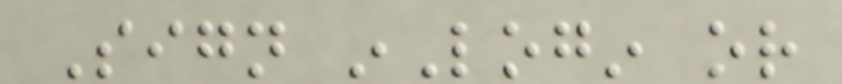Sign inLogin or
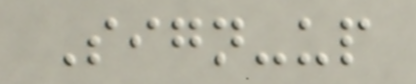Sign-up
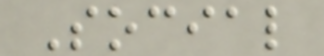Social
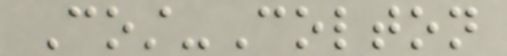Cost-Colton
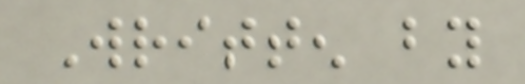Written by
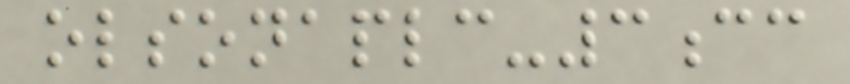olsonaplc-3cc
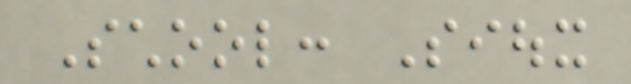School: Sioux
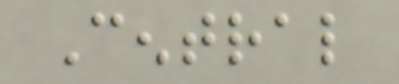Central
